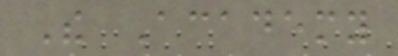The Academy
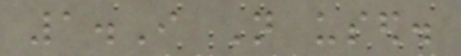1.I Not used.
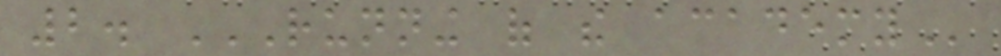2. RUNNING OF THE ACADEMY
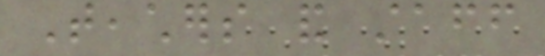Teachers and staff
